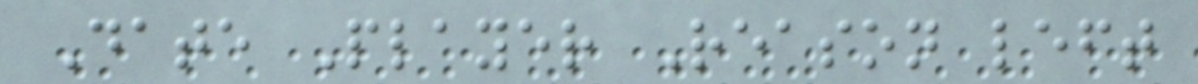Date Player Reason left
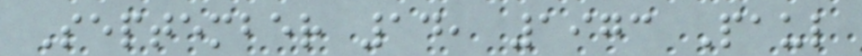September 14, 1973 Paul
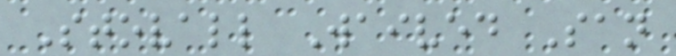Stovall Waived San
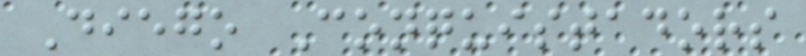Diego Conquistadors
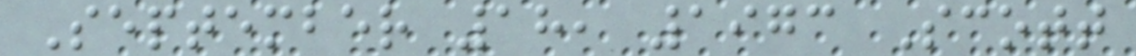September 18, 1973 Scott
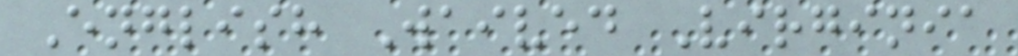English Waived Virginia
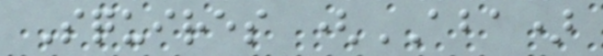Squires (ABA)
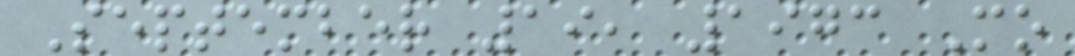September 19, 1973 Mo
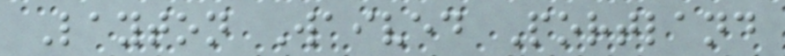Layton Waived Portland
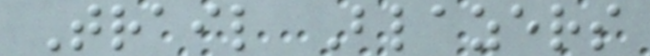Trail Blazers
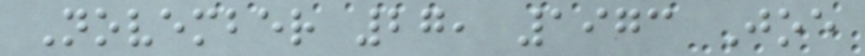November 27, 1973 Joe
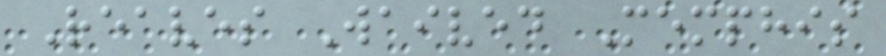Reaves Waived Memphis
